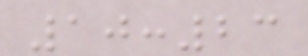10:23
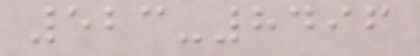523-8496
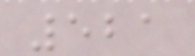521
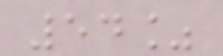54%
